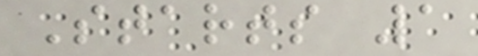Starts 1
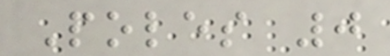Poles 0
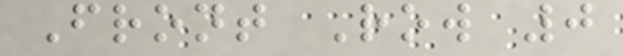Front Row 0
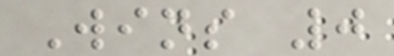Wins 0
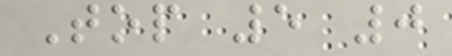Top 5 0
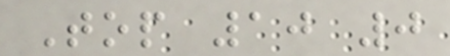Top 10 0
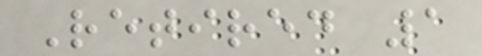Retired 1
